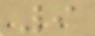9
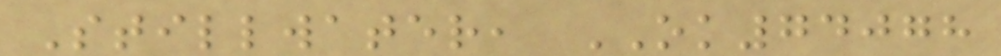Stillwater, OK74078
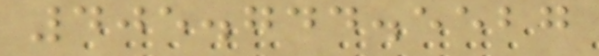405.744.5527
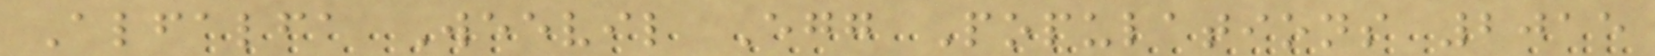Alfalfa Weevil Egg Populations 2015
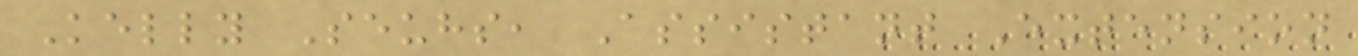Kelly Seuhs, Assistant Extension
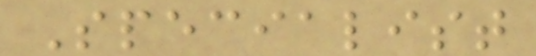Specialist
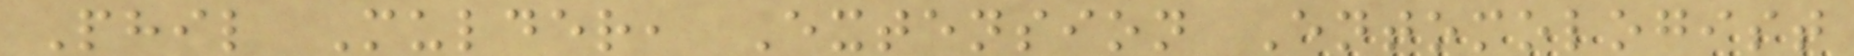Phil Mulder, Extension Entomologist
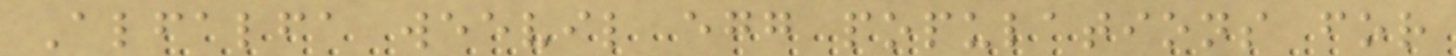Alfalfa weevil egg populations for
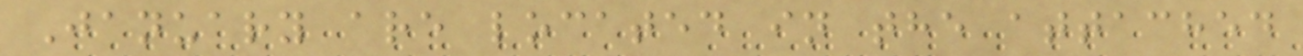January are located in the attached
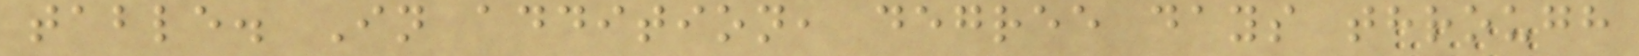table. In addition, degree days through
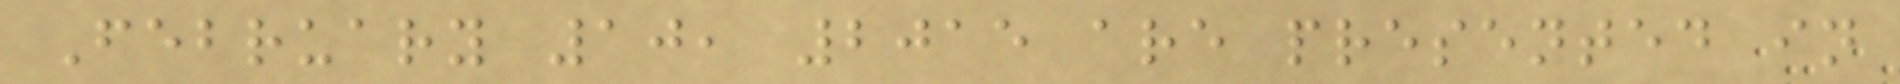February 10, 2015 are presented in
